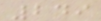249
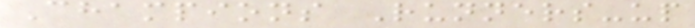Champions Runners-up
